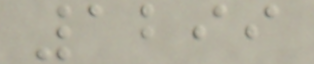1299
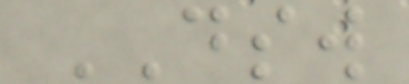DSW
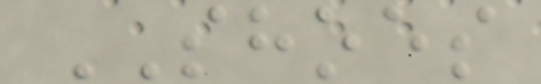SHOES
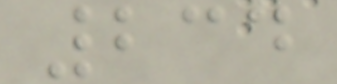234
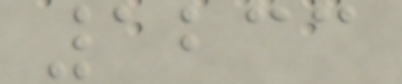1233
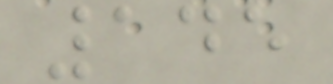145
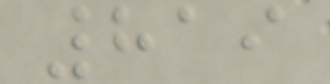819
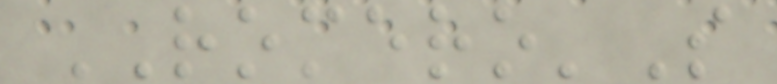ROMERO'S
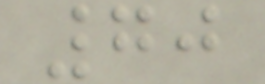70
